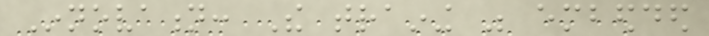Innovation: The training was embedded
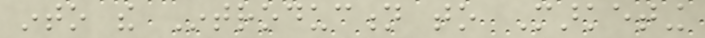into the Introduction to Marketing
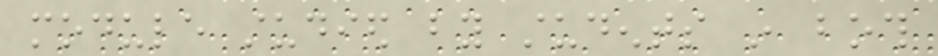module studied by students in both
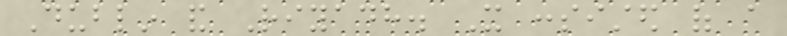Dublin and Riyadh. It consisted of a
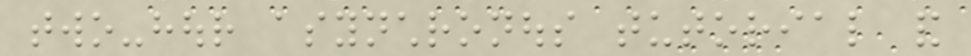two-hour asynchronous tutorial and
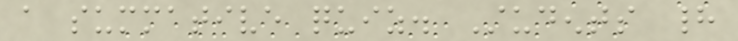a summative quiz. Students had
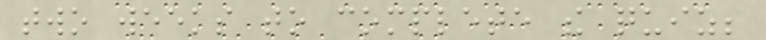two weeks to complete the quiz;
